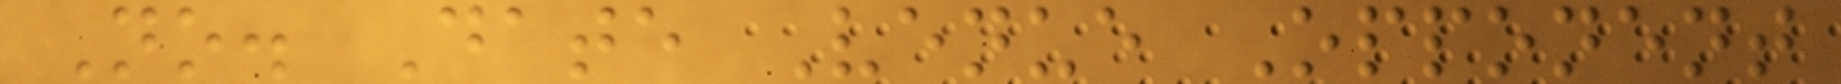No. Date Venue Opponent
